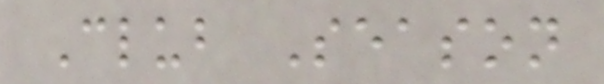Club Season
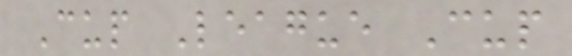Cup League Cup
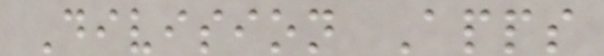Division Apps
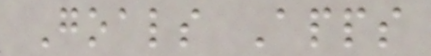Goals Apps
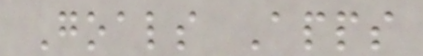Goals Apps
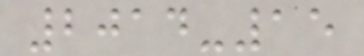2014-15
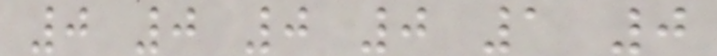0 0 0 0 1 0
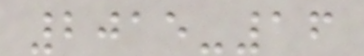2015-16
